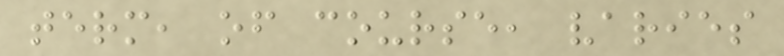term, of course, varies
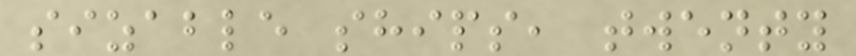sizable ships, twenty
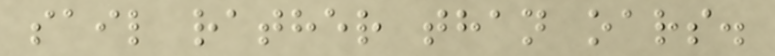sail rather than oars.
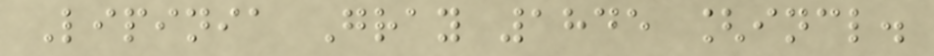Lipinia Gray 1845 [incl.
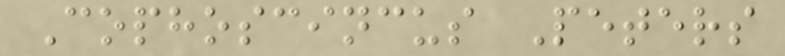Cophoscincus Peters
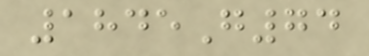1845G74
